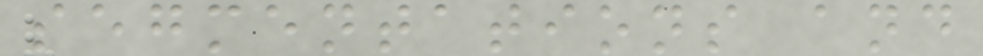segmentations and
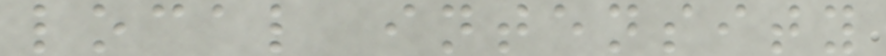local intensity
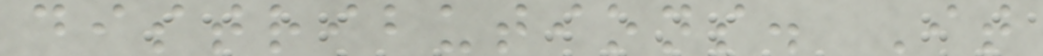distributions. It
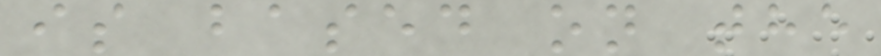is based on the
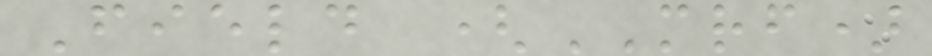Field (MRF)
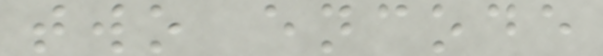two encode
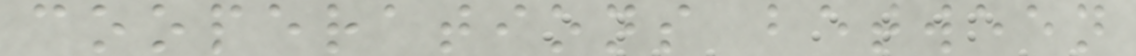cooperations between
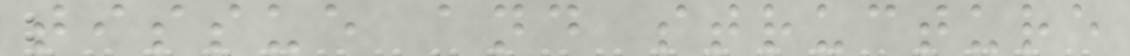tissue and structure
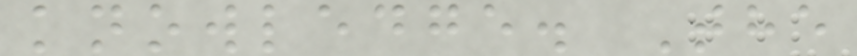knowledge. The
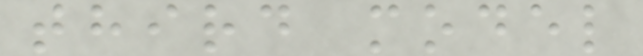third model
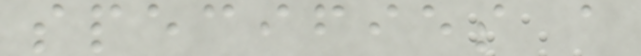specifies a
